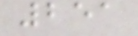251
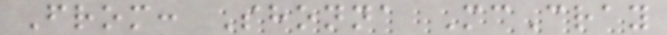From: Shonna McCray
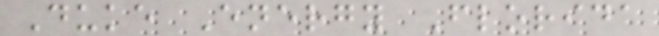Duke Energy Florida
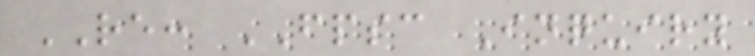RE: FPSC Inquiry
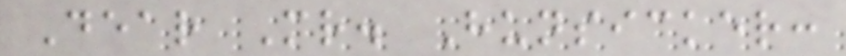Dear Mr. Hunsicker:
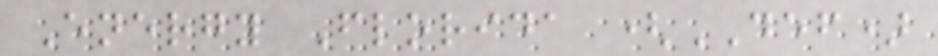Energy Florida (DEF)
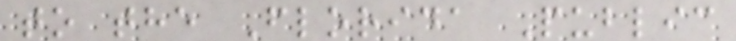to the Florida Public
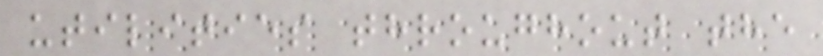utilities throughout the
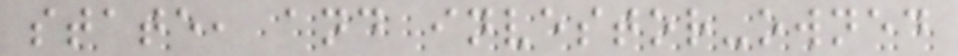state, and investor-owned
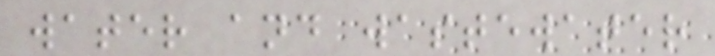water and wastewater
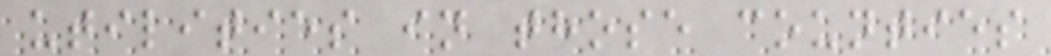utilities in those counties
